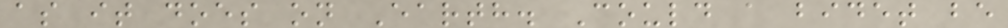as it does on Earth. Could a bidet be
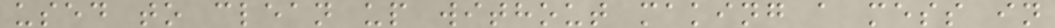used to clean up without making a mess in
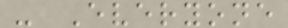- Everyone
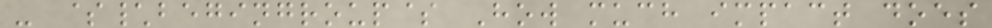- $\begingroup$ How much impact does
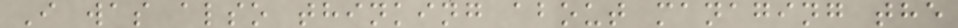I was also thinking about managing the
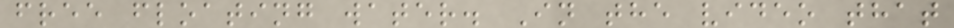free floating water. In the video that
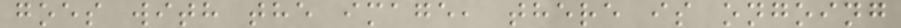goes with the image, there is ongoing
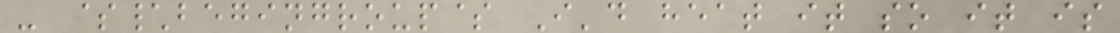- $\begingroup$ I'd heat it so it is
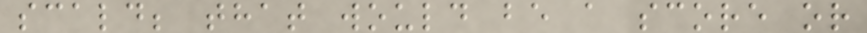scald; that would be a score or
